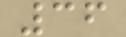36
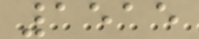1515
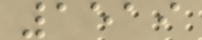1519
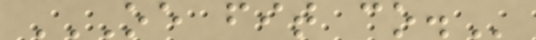OE FIT CO.
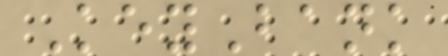KeyBank
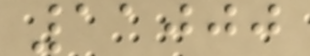11000
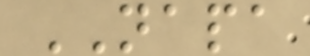NAPA
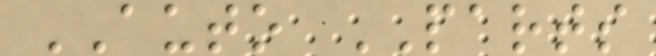AUTO PARTS
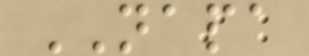NAPA
